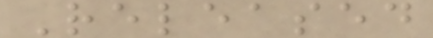Released
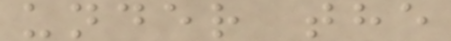under the
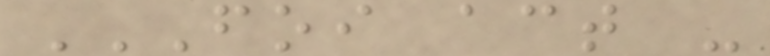FOI ACT -
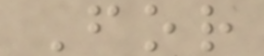For
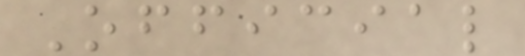Official
